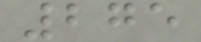275
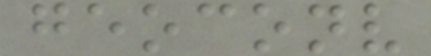geoconv
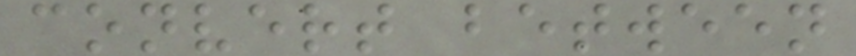convert between
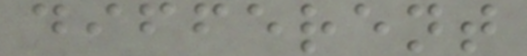different
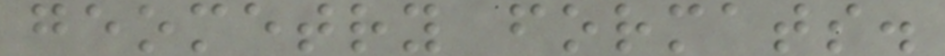geometry formats.
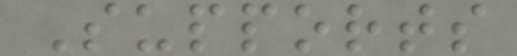Supports
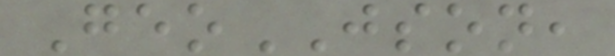GeoJSON,
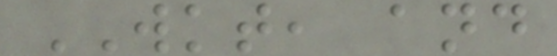WKT, and
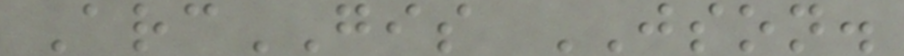ArcGIS JSON.
